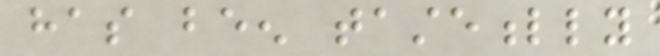has been tastefully
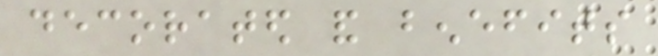decorated and benefits
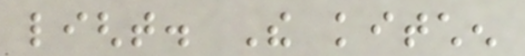light. The kitchen
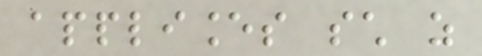appliances such as
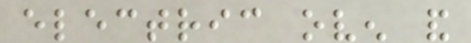electric oven and
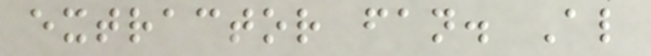extractor fan. Also
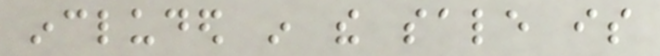included in the sale is
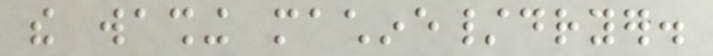the washing machine/dryer.
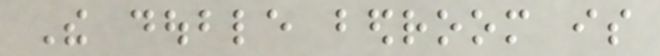The double bedroom is
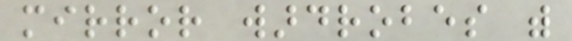mirror wardrobes with
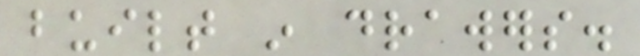built in drawers.
